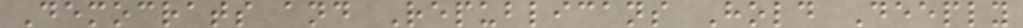Democrats and Republicans Hold Deeply
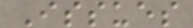Issues
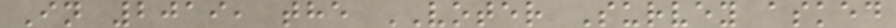In 2019, the VOTER Survey asked
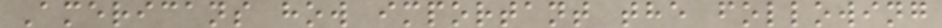Americans how important the following
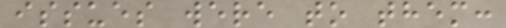issues were to them:
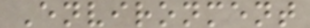Environment
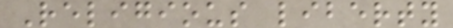Religious liberty
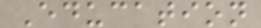Education
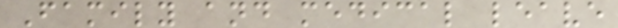Family and medical leave
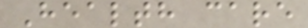Health care
